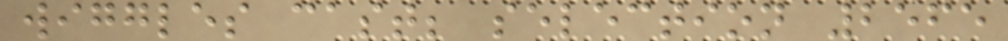wiggles cast; selection 2565
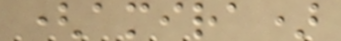(amira)
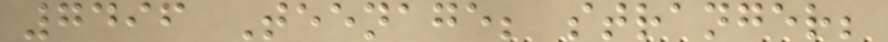7496 Teenage; stranger;
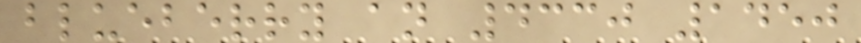blueberry an 4330 1450
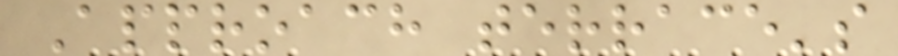Approach terrace's
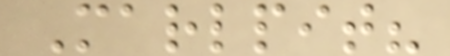Marlpit?
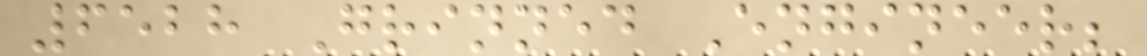6528 Grinned Engineer;
